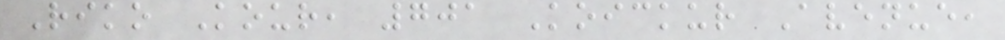Riko Kour, 701 Koickur Avenue,
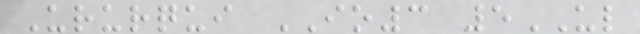Ururqui IO3 5UL
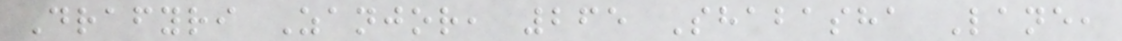Drafyri Zanjor, 265 Shabasha Lane,
